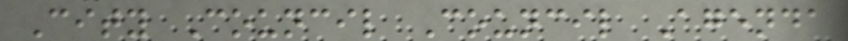City Council Council Agenda
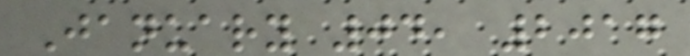January 04, 2017
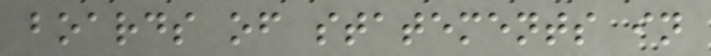boards of statements in
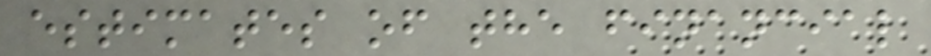estimates of the financial
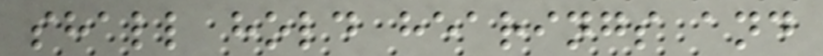shall hold hearings and
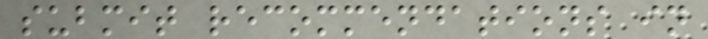submit recommendations in
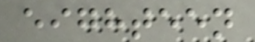eighteen
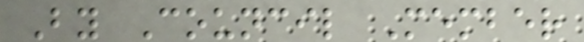By Council Member
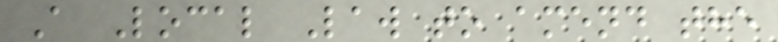A Local Law to amend the
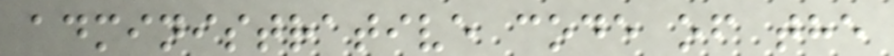administrative code of the
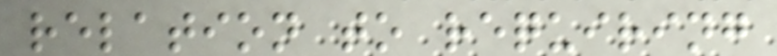relation to requiring
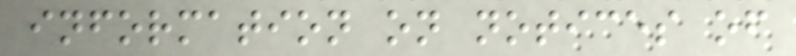information on notices of
